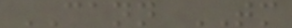CANN TM
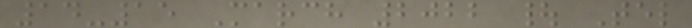14-15 March 2022 | Tel
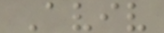Aviv
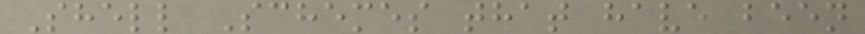Shell Schemes that have been
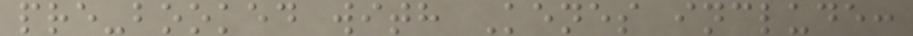pre-booked with Kenes include:
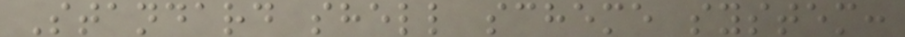Standard shell scheme system:
